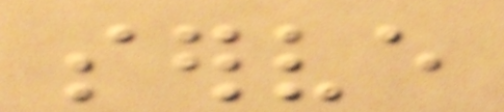serve
